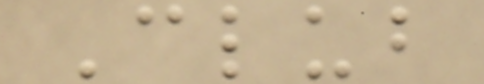Club
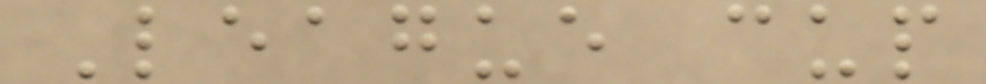League cup
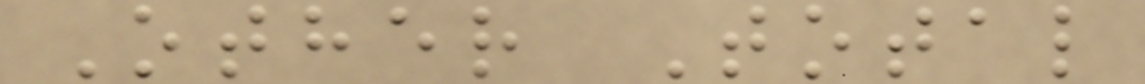Other Total
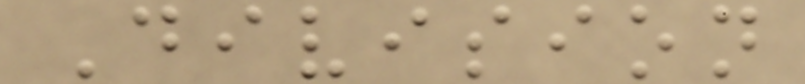Division
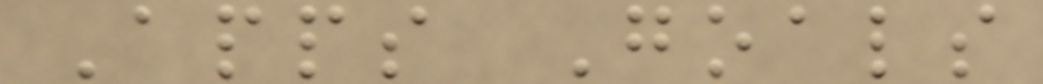Apps Goals
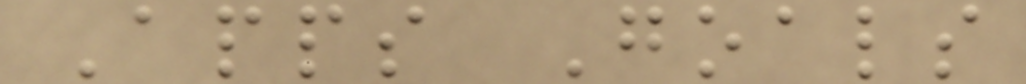Apps Goals
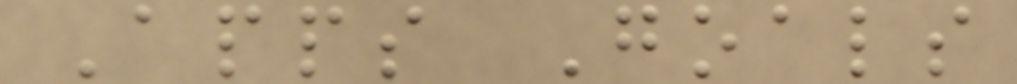Apps Goals
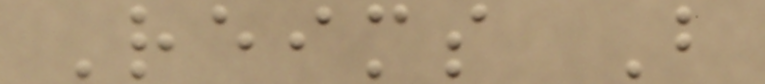Reims B
